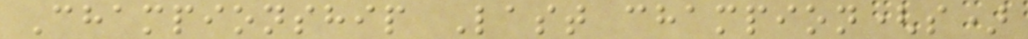Championship Last champion(s)
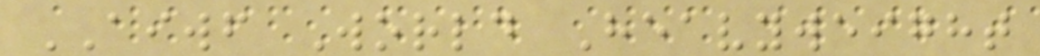AIWF World Heavyweight
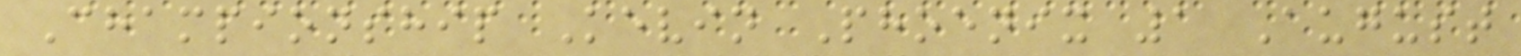Championship Kevin Phoenix 1 August
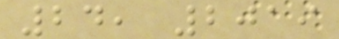24, 2019
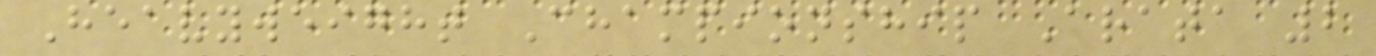Heavyweight Championship Arata 2
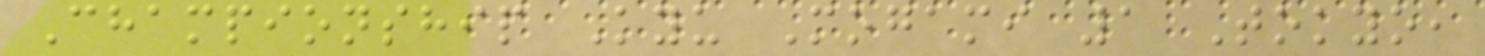Championship Kyu Mogami 1 Tokyo,
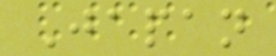Japan
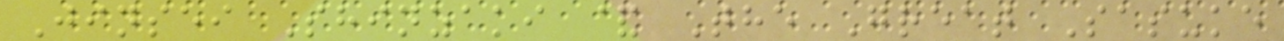Jinsei Shinzaki & The Great Sasuke
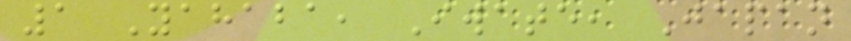1 Yahaba, Iwate, Japan
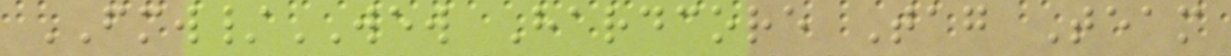FMW/WEW Hardcore Tag Team
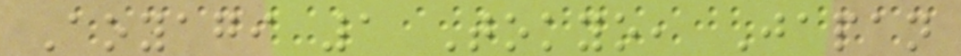Aoyagi 1 Tokyo, Japan
